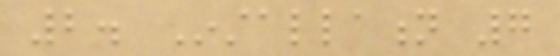2. Installation 7
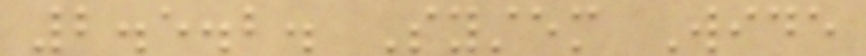2.5.2. System Wide
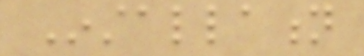Installation
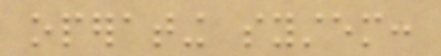operating system:
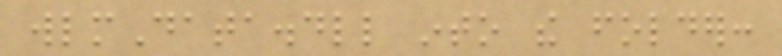wlmData.dll into the folder:
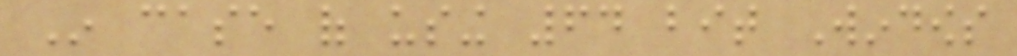In case of using 64 bit Windows
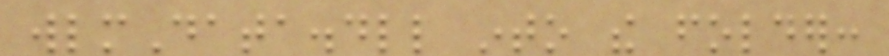wlmData.dll into the folder:
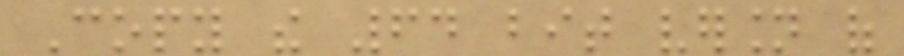Copy the 64 bit version of
